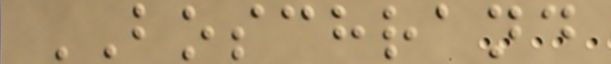BOSCHRAND
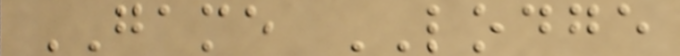GAME LODGE
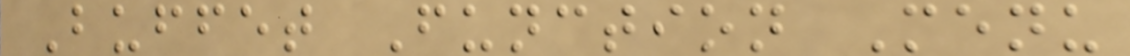Buffet Function Menu
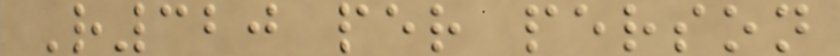R320 per person
